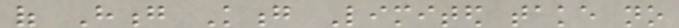of Hong Kong Limited take no
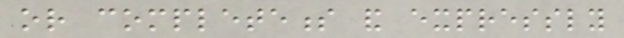or completeness and expressly
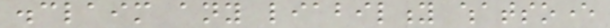disclaim any liability whatsoever
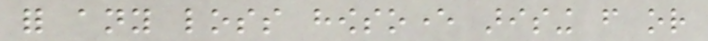for any loss howsoever arising from or
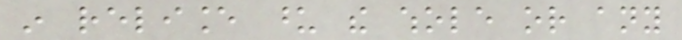in reliance upon the whole or any
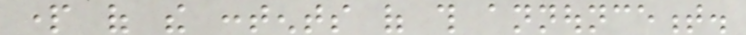part of the contents of this announcement.
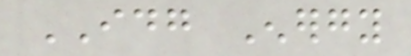IDG Energy
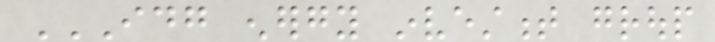IDG ENERGY INVESTMENT GROUP
